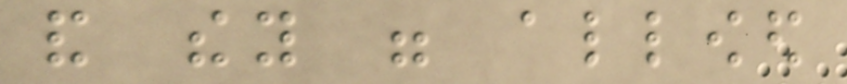and they were allowed
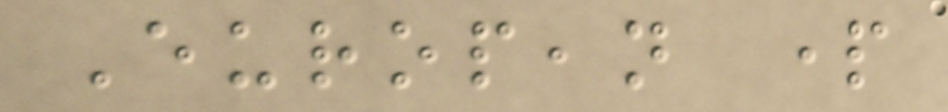European part
